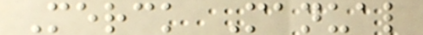Merck Manual
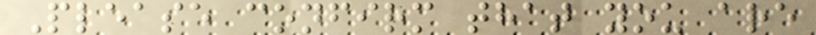Please confirm that you are
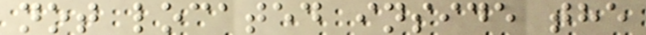not located inside the
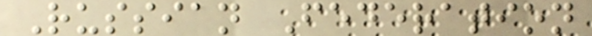Russian Federation
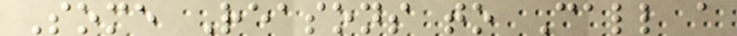Some Reasons to Call a
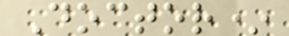Doctor*
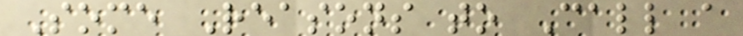Some Reasons to Call a
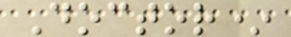Doctor*
